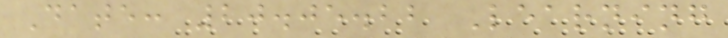Date: 20.05.22 Learning
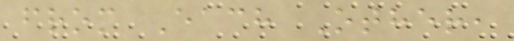from Each Other,
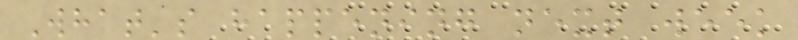What's happening next week
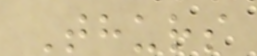Thurs
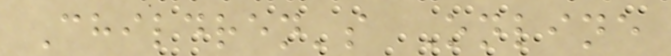Children's Online
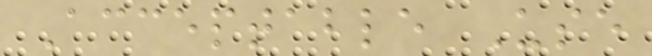Acceptable Use
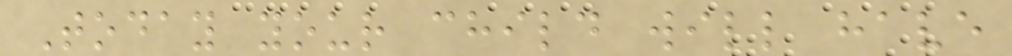Today your child will have
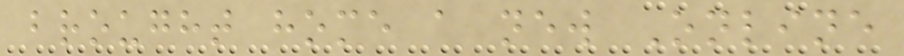brought home a new Online
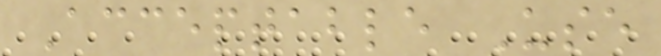Acceptable Use
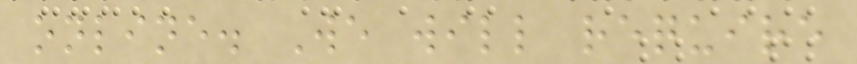online. We will require
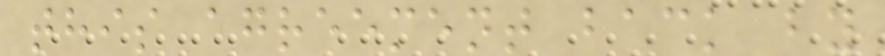this agreement back by
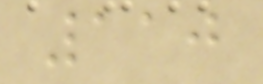110
